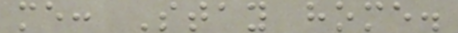me: Stay home.
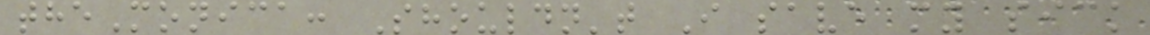theMonica: Shouldn't I save my sick
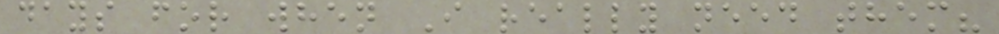days for when I really need them?
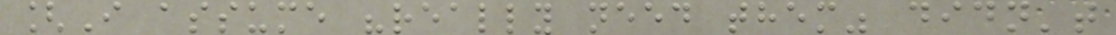[I assume "really need them" didn't
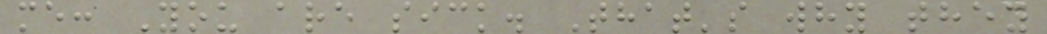me: You are sick. That's why they
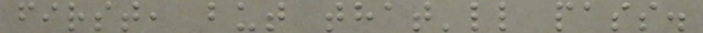first, but that'll pass.
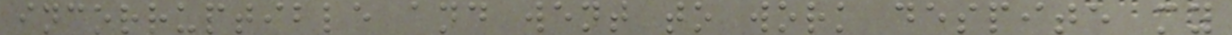incorruptible and went to work despite my
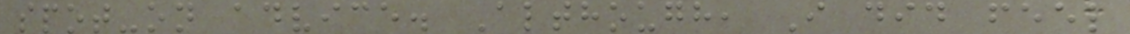spot-on advice. Although, I did feel
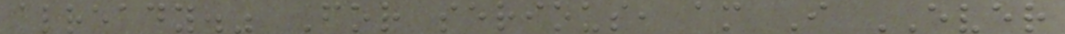already." For serious, am I EVER
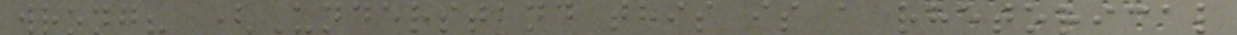wrong? (Understand this is a rhetorical
